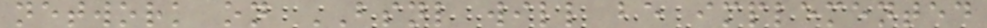network on BSNL will be implemented
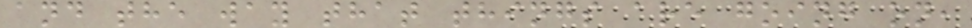and the way that things are going on,
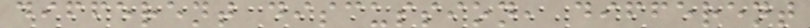different discussion, different
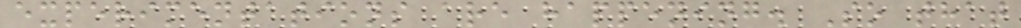experimentations are happening. So that
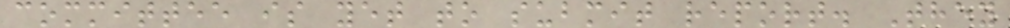committee is yet to submit report. They
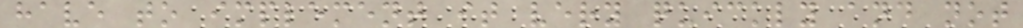have to implement it very quickly and not
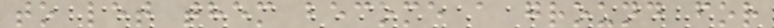to let them become a ground for
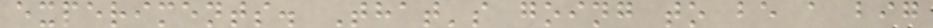experiments. That's going to be a big
